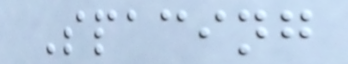Spacing
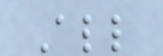All
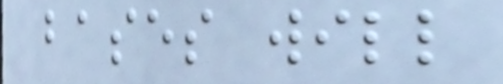bases will
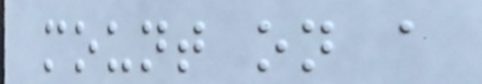mount on a
